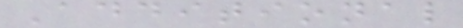Additional
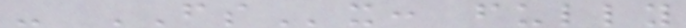- FSx: fully
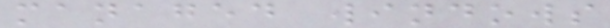managed windows
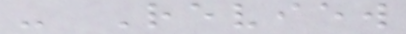- Review
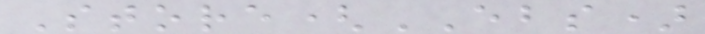Store(EBS)
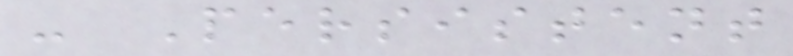- Persistent
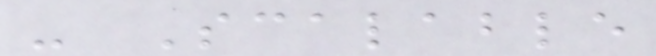- Scalable
